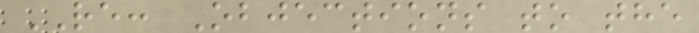RE: Objections to the
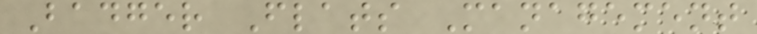Badger Flats Management
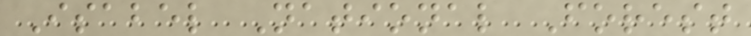Isabel National Forest
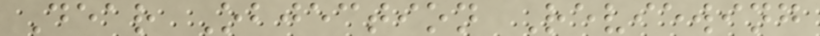Dear Objection Reviewing
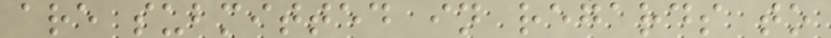are submitted in regards to
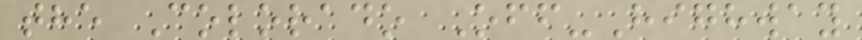the Colorado Off-Highway
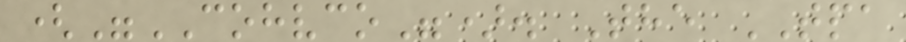("COHVCO"). The TPA
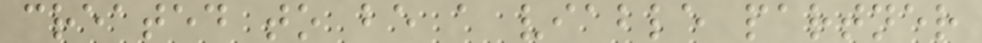created to be a viable partner
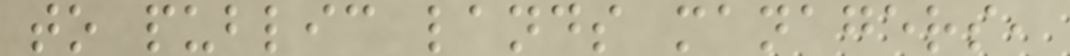to public lands managers,
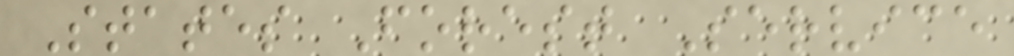States Forest Service
